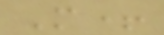M+
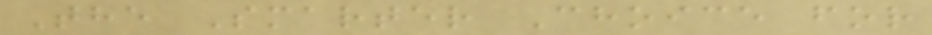The Smarter Choice for
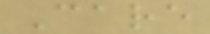Care
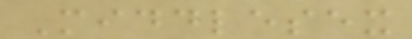Middlesex
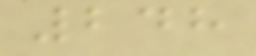248
